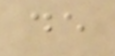de
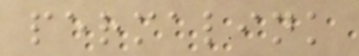permalink
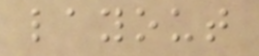layout
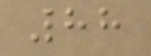88
